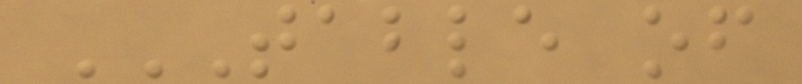TABLE OF
